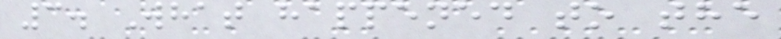3. What happened to the
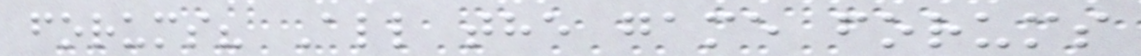forums? All the game forums
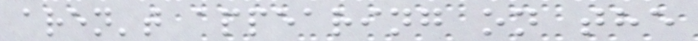aren't appearing on the
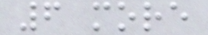6 more
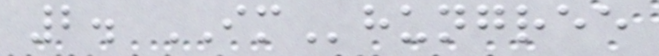2. IMhungree
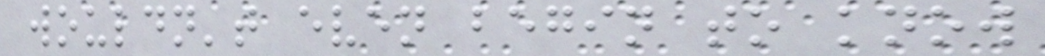wouldn't even begin to know
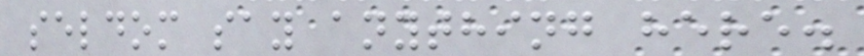seldom say anything here.
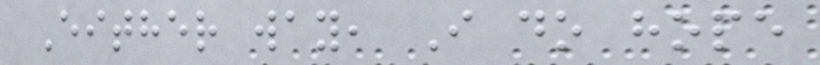Either way, I do hope
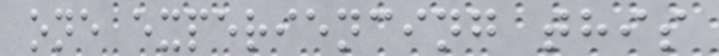one experiencing this
